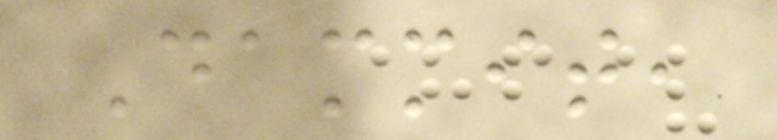Dammit,
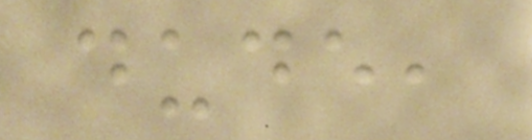dude,
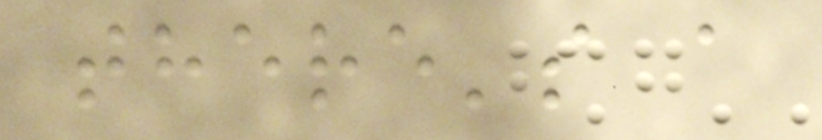there's a
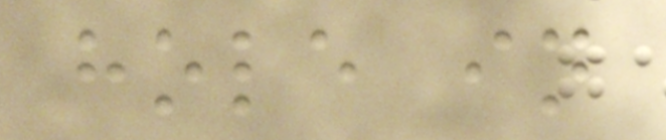hole in
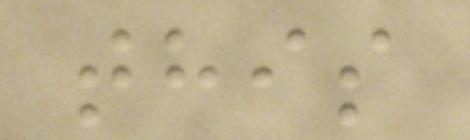this
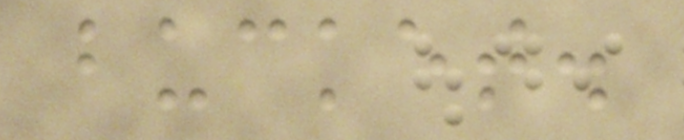bucket.
